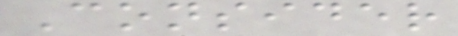Consider
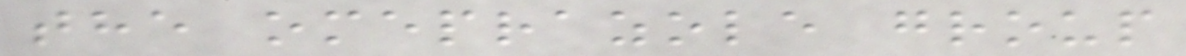the omeprazole group
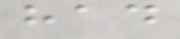had
